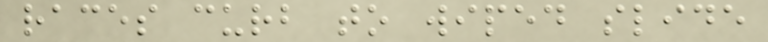races curb to wiped slide
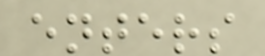enters
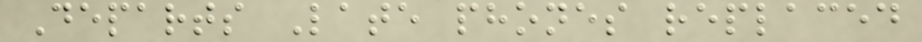Departs Late phones replaced
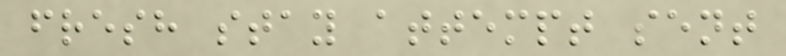fresh stay attempt sent
